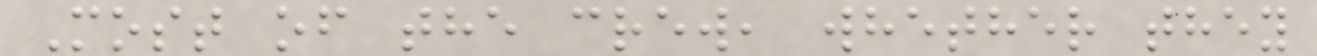Most of the crew, whether they
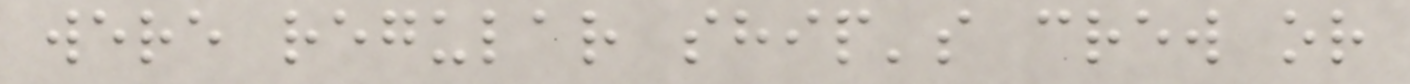were regular ship's crew or
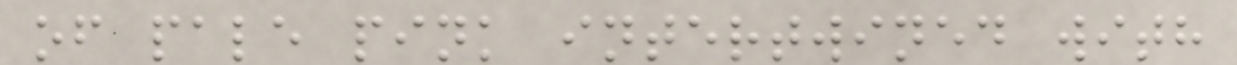of pale pink intertwined with
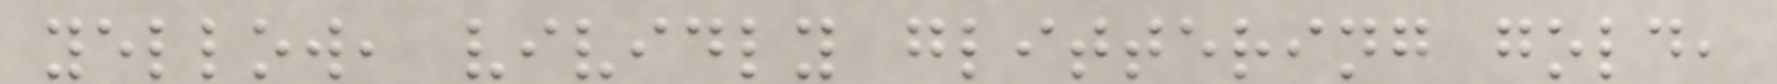yellow, vividly glittering gold,
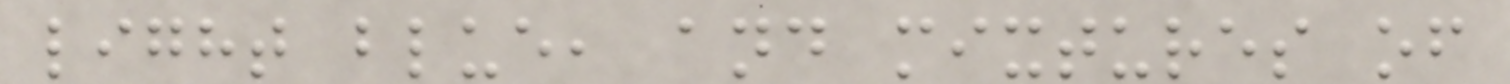light blue, and mixtures of
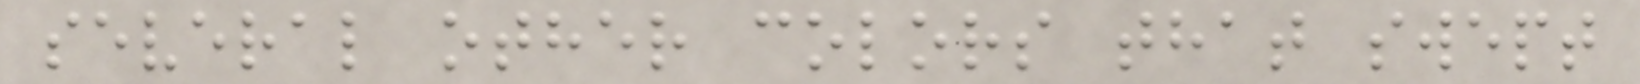several other colors that swept
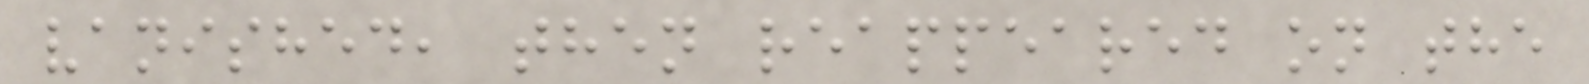vanished, then reappeared on the
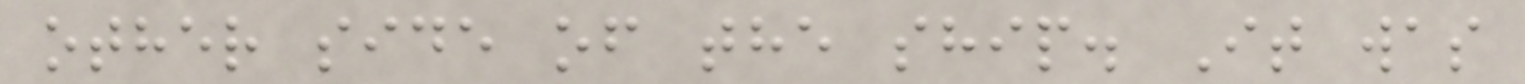other side of the ship. It was
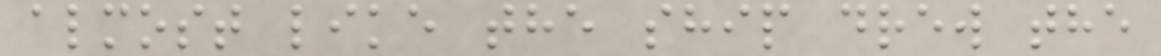almost like the ship drew the
